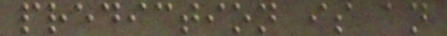prediction is an
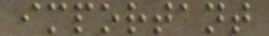important
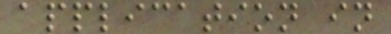application in
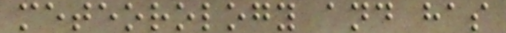meteorology and has
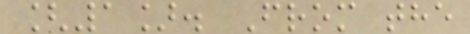[1]. From the
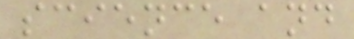science and
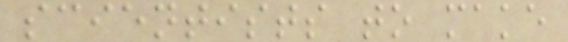scientists to make
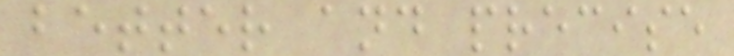better and precise
